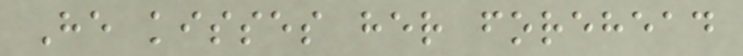He kisses her forehead
